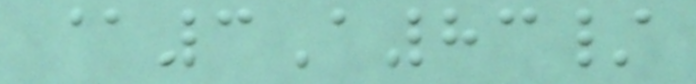@3A83/
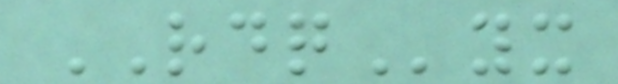RDQyx
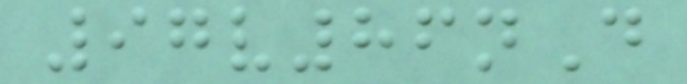97v86nD
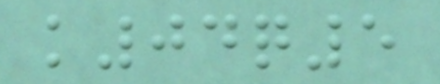k04q5
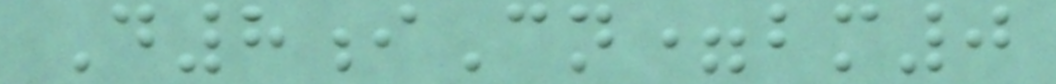D8iCn=bm0
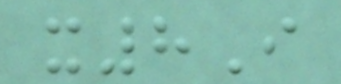x8I
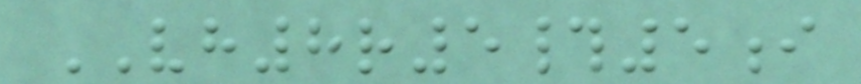VH8r5#5i
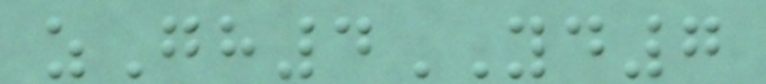zGh4YD7
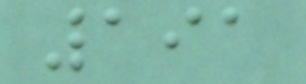191
